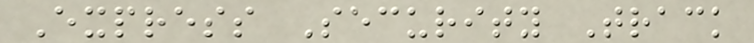Express Security Track
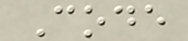Code
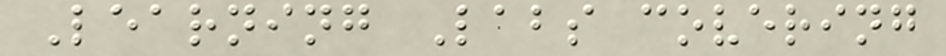Learning Labs covering
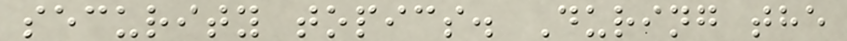security topics. During the
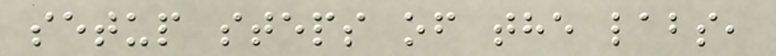setup steps of the labs,
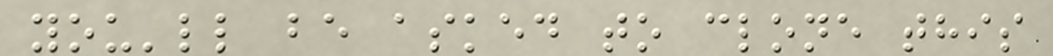you'll be asked to clone this
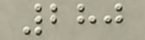280
